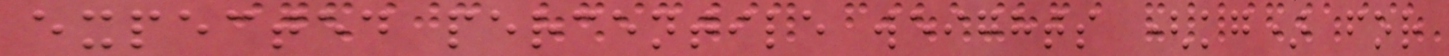expected percentile weights (kg) for
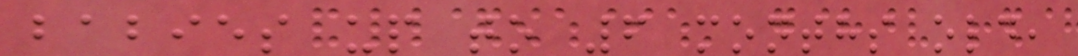babies up to 6 months old,
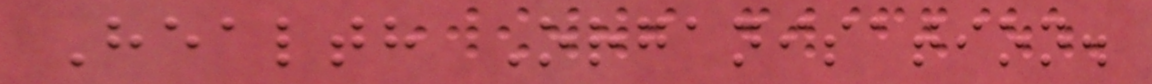Health Organisation.
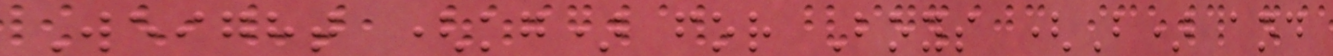Weight (kg) for Boys (B) and
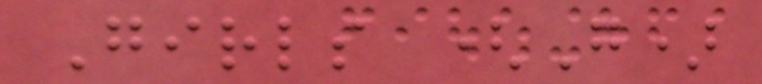Girls (G)
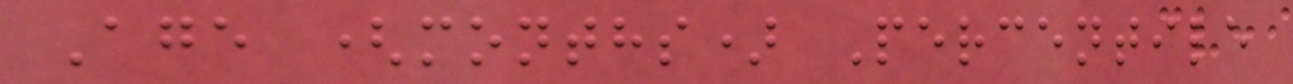Age (months) Percentile
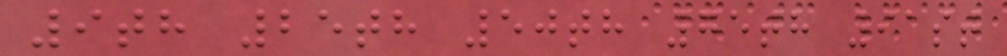9th 25th 50th 75th 91st
